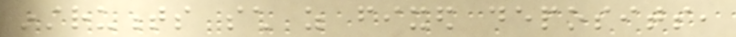instruments such as fixed deposits,
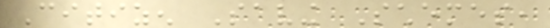Citizen Saving Schemes,
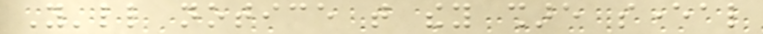You'll notice that they share several
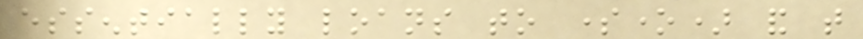essentially loans to someone) and that
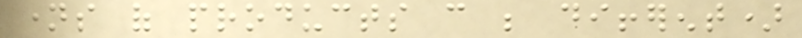names of products can be different)
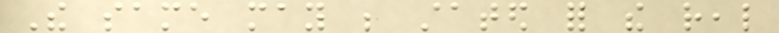The same may be stated for the real
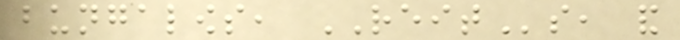bungalows, REITs, and
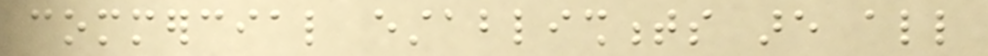commercial establishments are all
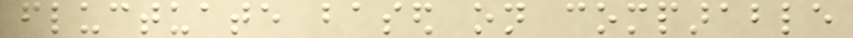fluctuate based on comparable
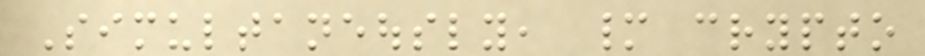Simultaneously, many crypto
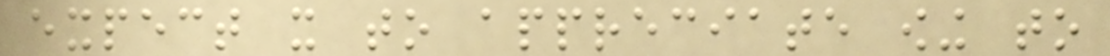expect it to appreciate owing to
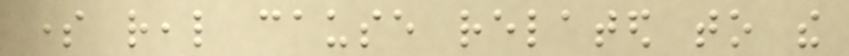some real cause related to the
